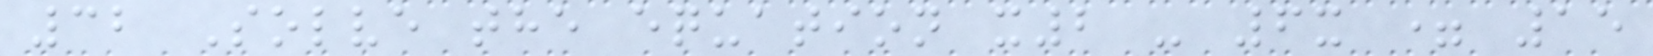32 Solve the equation x2 - 6x = 15
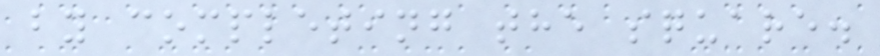by completing the square.
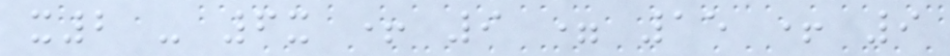x2 - 6x + 9 = 15 + 9
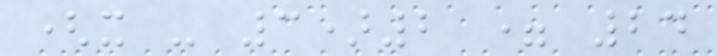(x - 3)2 = 24
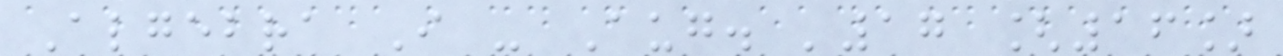Algebra I - Aug. '17 [16]
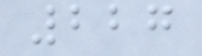227
